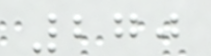270
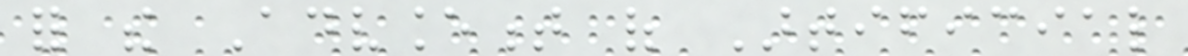for the Advancement of Artificial
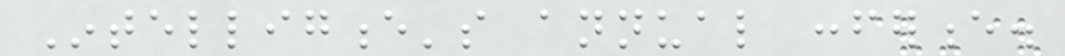Intelligence's annual conference.
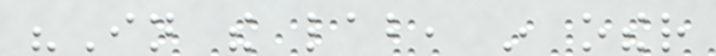"In the lab, in other
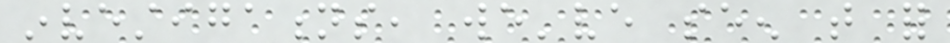investigations, we've seen that for
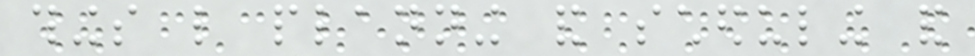things like planning and scheduling and
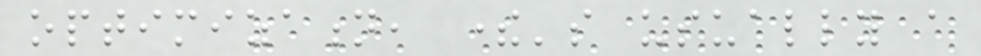optimization, there's usually a
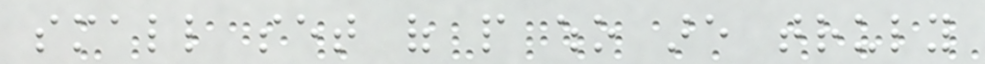small set of people who are truly
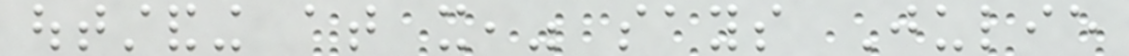outstanding at it," says Julie
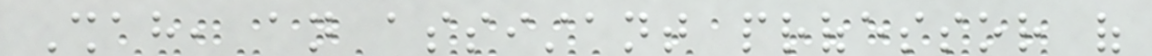Shah, an assistant professor of
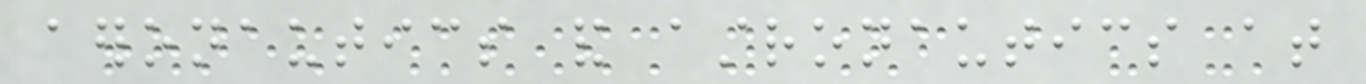aeronautics and astronautics at
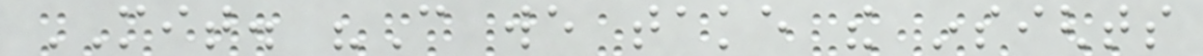MIT. "Can we take the insights
